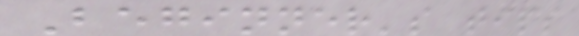Beginner's tips
